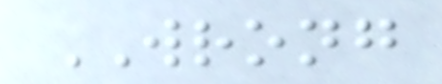WRONG
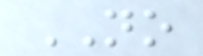NO
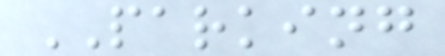PARKING
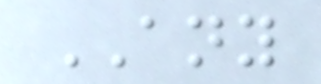ANY
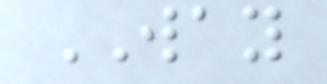WAY
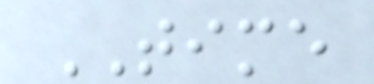TIME
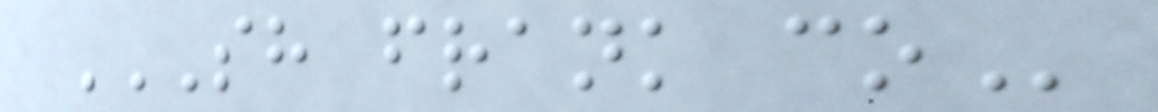SH FRANK CO
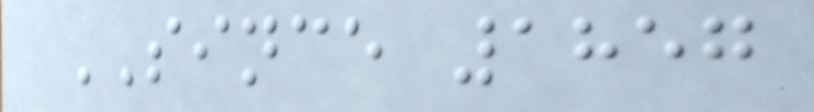SINCE 1857
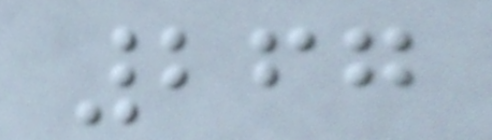267
